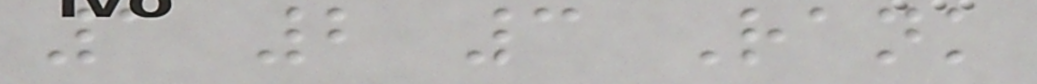1 2 3 Rank
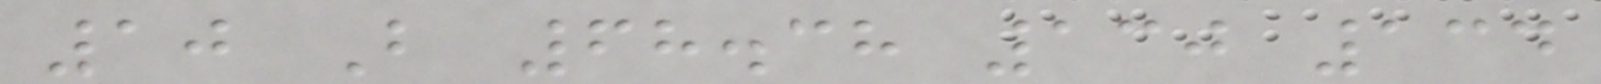10 B 68.38 130 134
